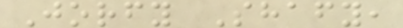Jorfy Shafy,
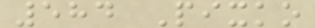584 Pixko
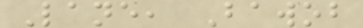Lane, Bawob
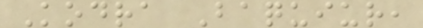Kodra Baquiur,
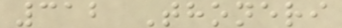312 Thoneri
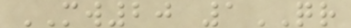MW20 1QR
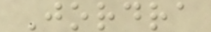Jordra
